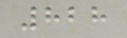828
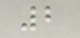2
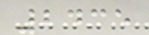2435
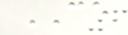CE
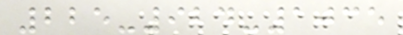225-924-1035
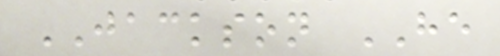JACKSON HE
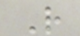R
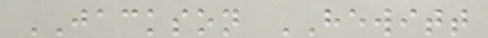JACKSON HEWITT
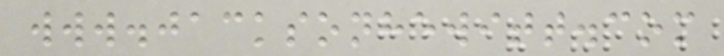www.jacksonhewitt.com
